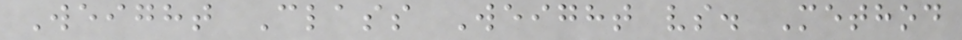Weight Class Weight vs. Method
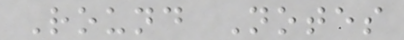Round Notes
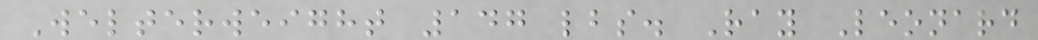Welterweight 147 lbs. Ray Leonard
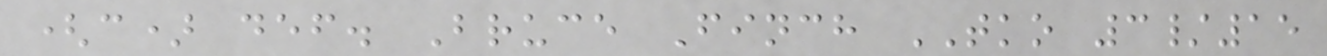(c) def. Bruce Finch TKO 3/15
